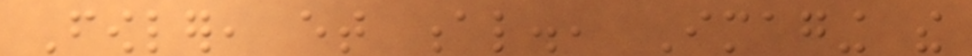Fowler, et al., Imaging the
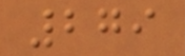279
